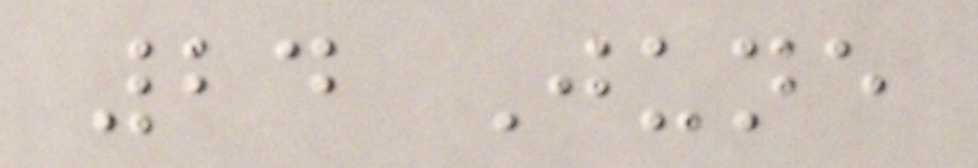24 June
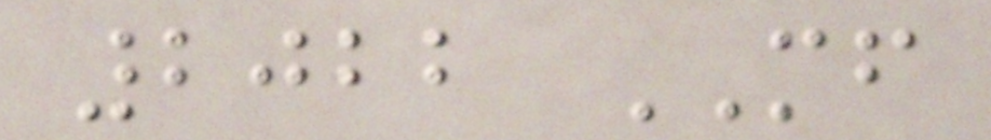2022 MF
